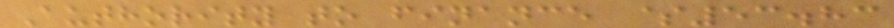Authority to finance $53.83
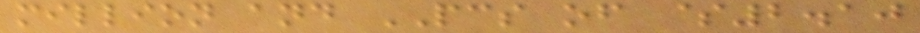million and PCS of $2.10
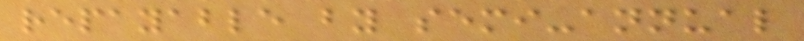repayable by semi-annual
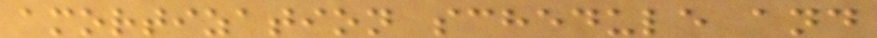amortization schedule and
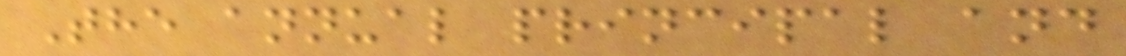The annual principal and
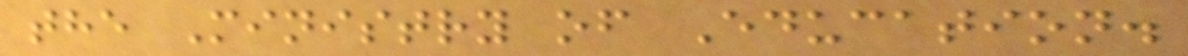the Ministry of Education.
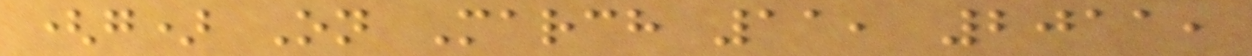(g) On March 11, 2011,
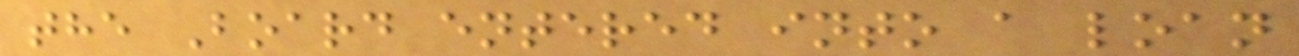the Board entered into a loan
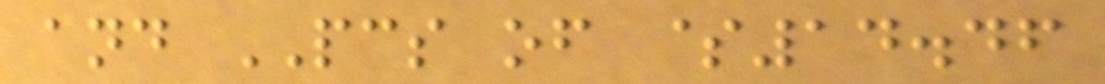and PCS of $14.46
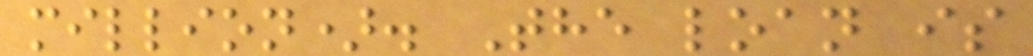million). The loan is
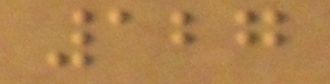127
